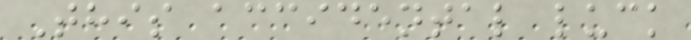This accidental luck
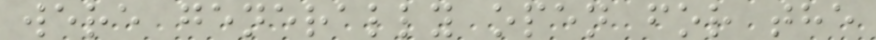were generally open for the
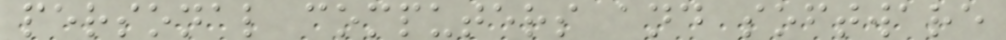personal computers and software
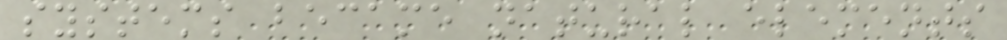systems became natural elements
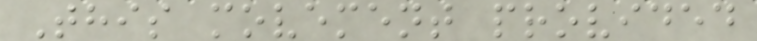This movement provided
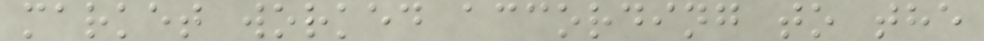market worked according to the
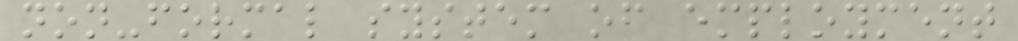non-formal system of employment
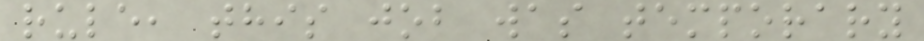rule, this job was temporary
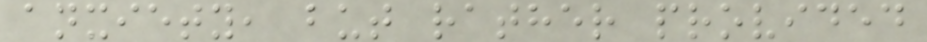anxiety, but rather provided
